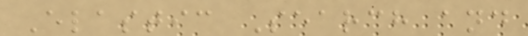Elastic Search and
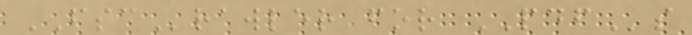FSCrawler for PDFs
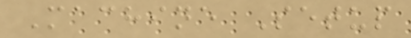Machine Setup
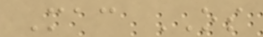Mac OS
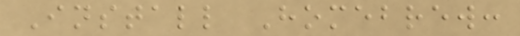Install Homebrew:
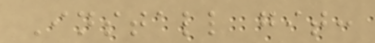Install git:
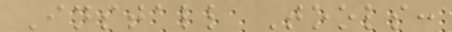Install Tools:
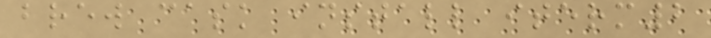brew cask install iterm2
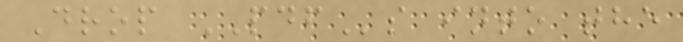Drop PDFs into the
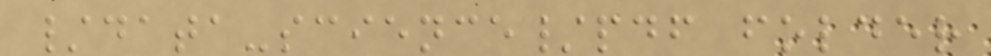/data-science/pdf folder
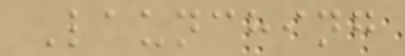Launching
